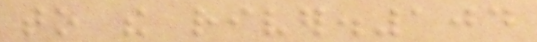to the river.104
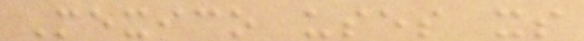Mexico uses its
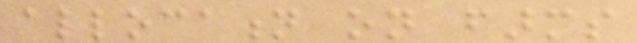allocation on farms
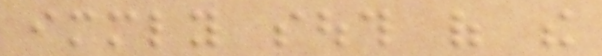immediately south of the
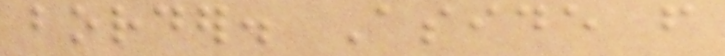border. Aside from
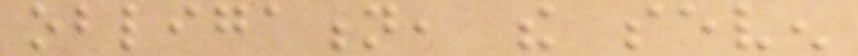obligation, the seven
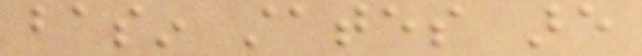basin states are
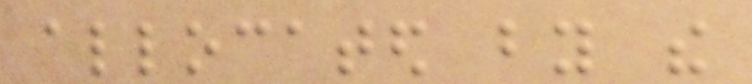allocated by the
